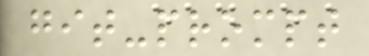git-prompt
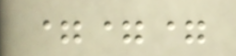===
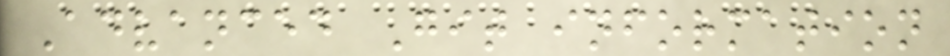Advanced Git information
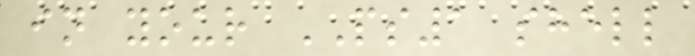in your PS1 shell
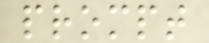prompt
